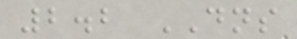2.2 DNS
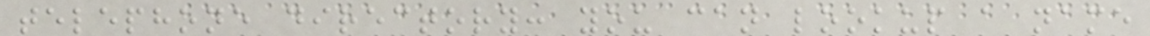telephone directory: you can lookup a name
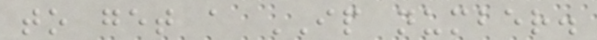to get a IP number.
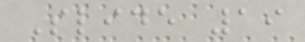Slide 19
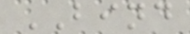BIND
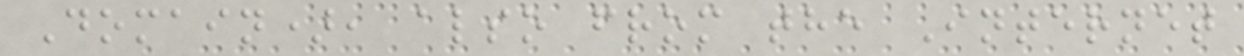Domain), also from the Internet
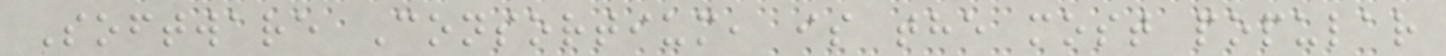Software Consortium, is the most popular
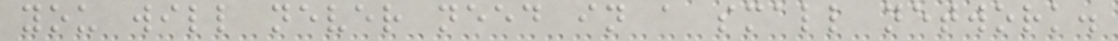you will never need in a small network.
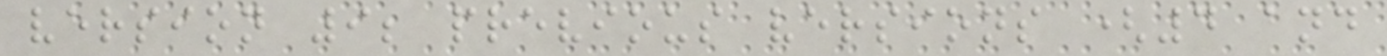version 9; previous versions (4 and
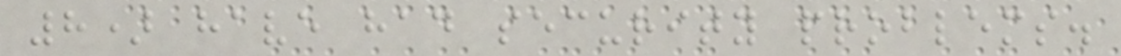8) have had security problems.
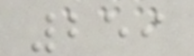259
